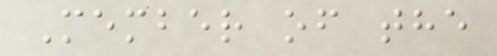Member of the
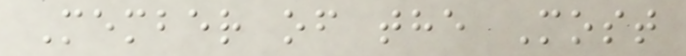Member of the Most
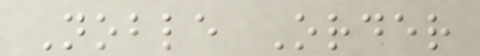Noble Order
